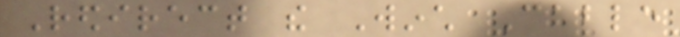Redirect the Winch Cable
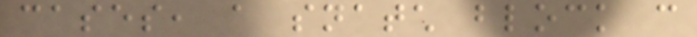cases, a snatch block can
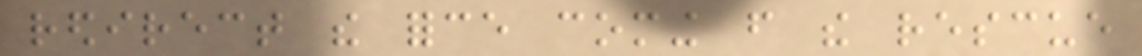redirect the force coming from the rescue
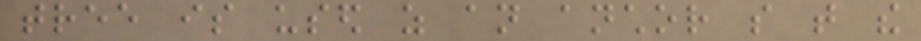tree is used as an anchor so that the
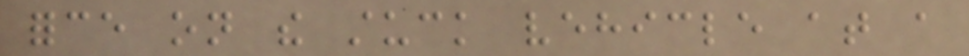force on the stuck vehicle at a
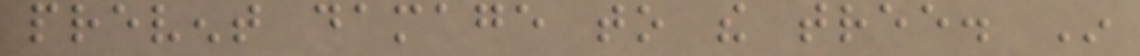prevent damage to the tree. In
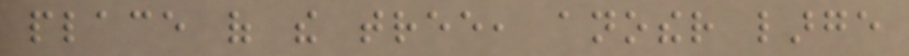place of the tree, another large
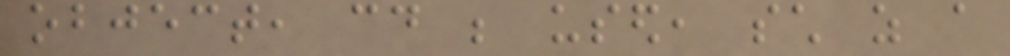object, could be used, such as a
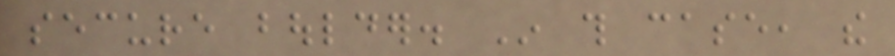secure boulder. In this case, the
